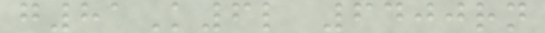g81K6l 6400rn
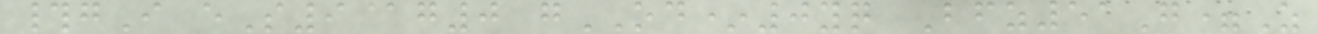#gI eS9@g0 gOD*0yq Bfz51G=Z
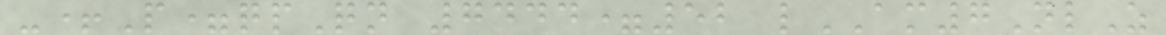-+P=qpQn 7444=52 lAM7NlZ
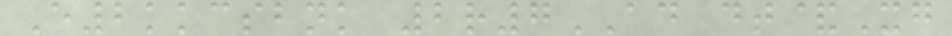E2kkcsbnk 2r7AD dt&Xg
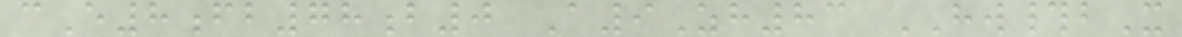cE8fb78b0 A9Zh83 HW#bX
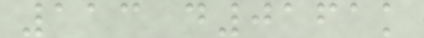113 d0161k
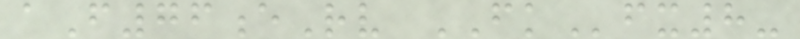aF76eRv FKfx8-
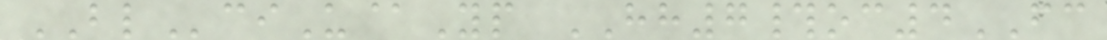BLciU@Yp HH7#oc4FC
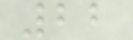22
